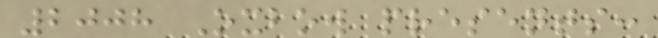2008 Oxbow presents:
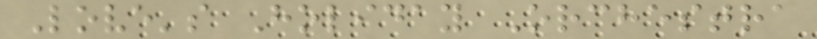Love's Holiday Orchestra
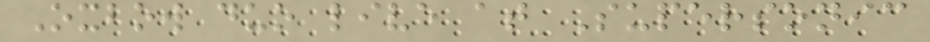Oxbow duo live at Supersonic
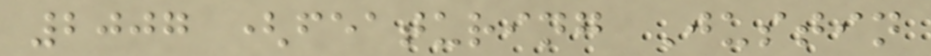2007 (featuring Justin
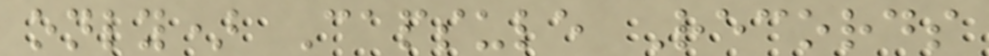only) Capsule Records
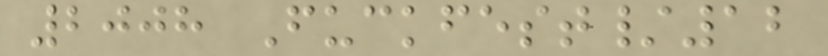2008 Fuckfest/12
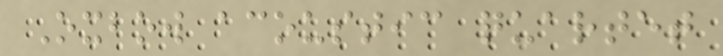Oxbow acoustic quartet
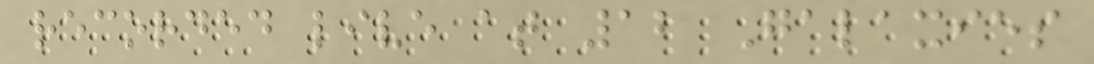recorded live at 12 Galaxies
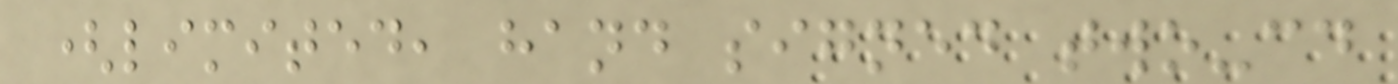(limited, hand signed two-cd
